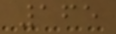165
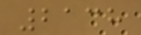2138
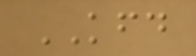KFD
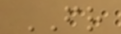FR
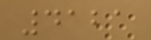4121
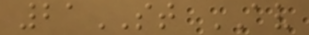21ST AV
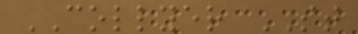COLLYER ST
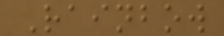Rainbow
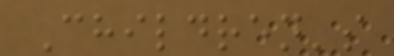Children's
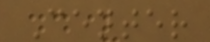Center
